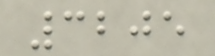3205
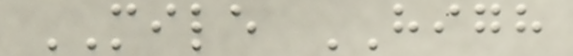MILE HIGH
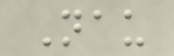Nau
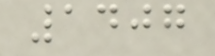1407
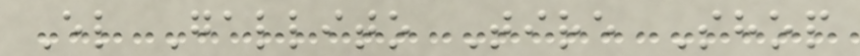El Gallito Tire Shop
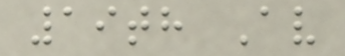19th Av
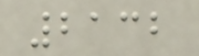2132
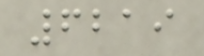6219
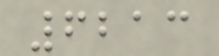6213
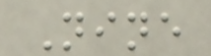Nine
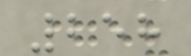258
